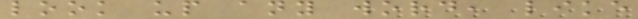look up any word, like
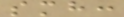smh:
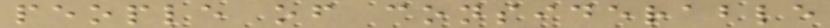people of considerable
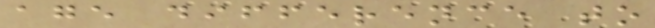age difference to
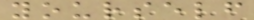yourself
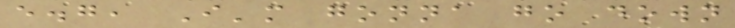e.g, I'm gonna go down
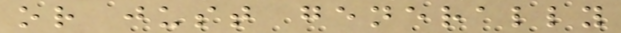or just generally
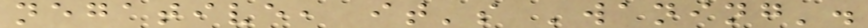negative, it's 'waning'.
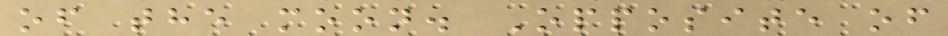of the moon. Opposite of
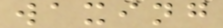waxing
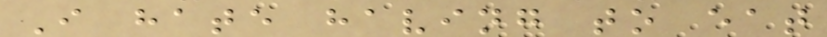I hate having to eat
